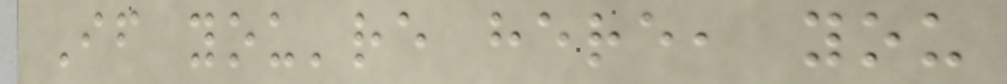If you're here, you
